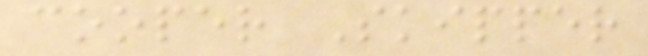cooper Skipper
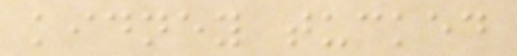kidney tucked
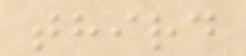third
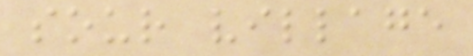sour village
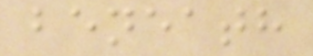beneath
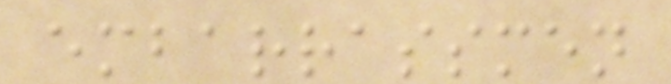embarrassmen
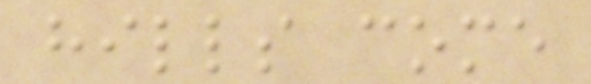hills come
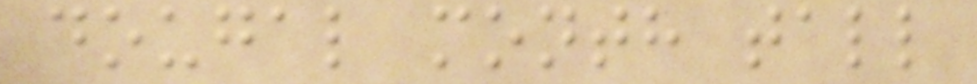dougal month tall
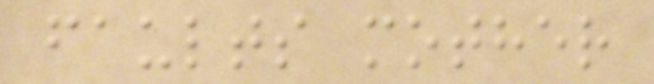faults mother
